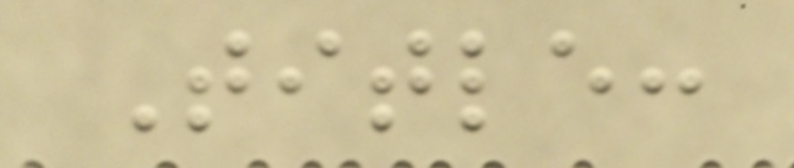Title:
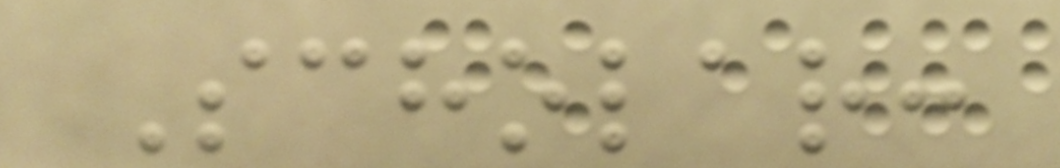Scholar:
